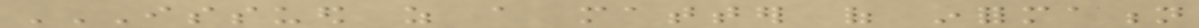ISSUED AS A MATTER OF INFORMATION
